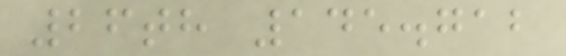26th 145.712
